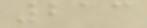213
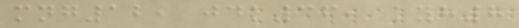mng12, jdk36, kyh8
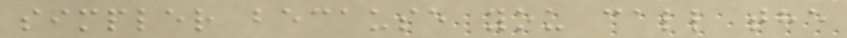simpler because you call the
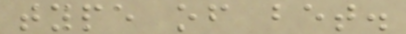type of bet.
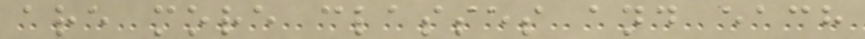are more classes and each
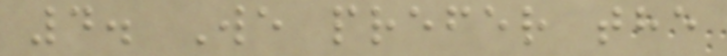4. We prefer the
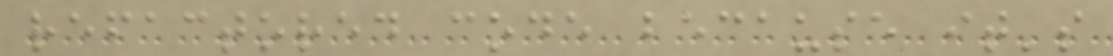refactored code because it's
